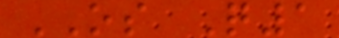OS Q1
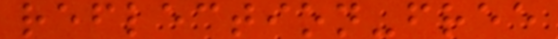reflection-free
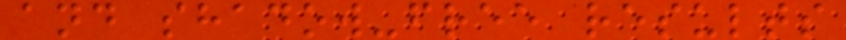and shadow-free results
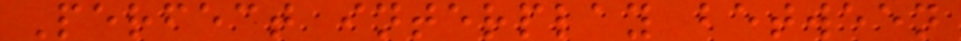Perfect interplay between
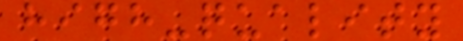high-quality
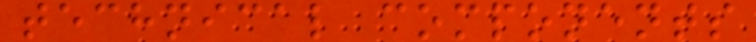technical components
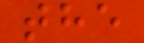the
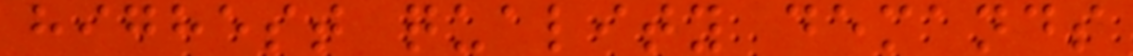highest quality demands
